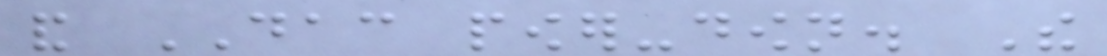and DAC power-down. The
